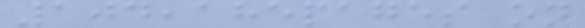104,185pages on
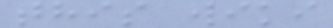this wiki
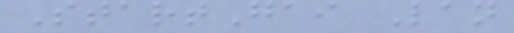StartGai Lan
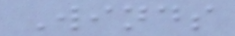Winds
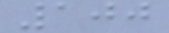100
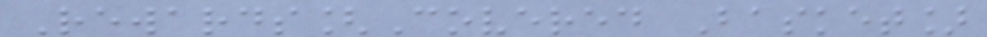Rewards[Covered Basket]
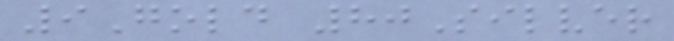9Gold 80Silver
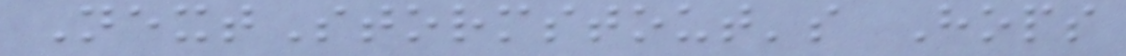NextStormstout's Hops
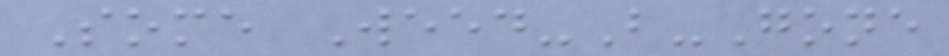Some Weed-B-Gone
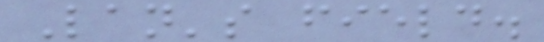Lan's field.
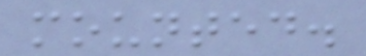mounted.
